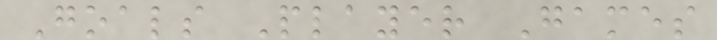Goals Player Games
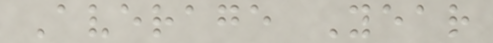Average Year
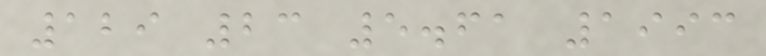129 23 5.61 1993
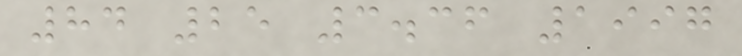84 25 3.36 1997
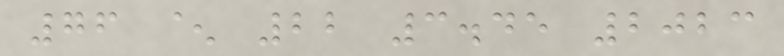76 ^ 22 3.45 2023
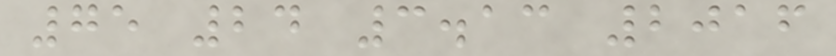75 24 3.13 2016
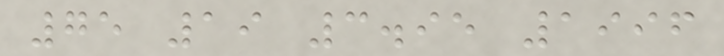75 19 3.95 1996
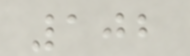102
